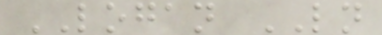LOGAN LN
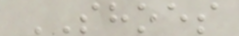SHOES
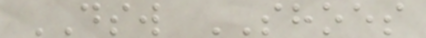DSW SHOES
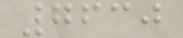7630
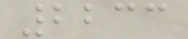2233
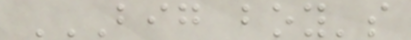BIG BOY'S
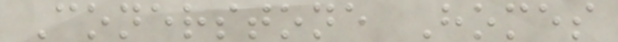Conerstone Homes
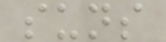suns
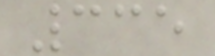335
